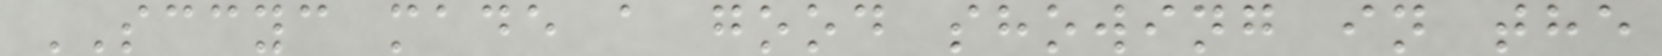SCCYC made a good showing in the
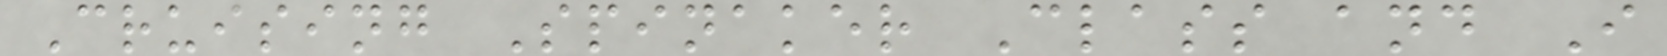Cruising Spinaker Class and I
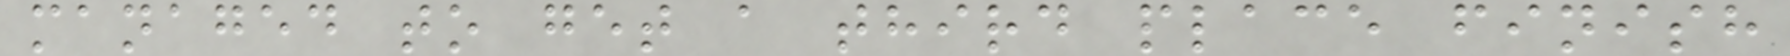managed to get a third place finish
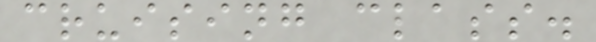cruising class.
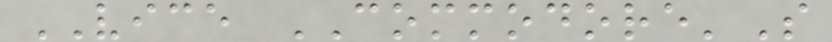VICE COMMODORE'S
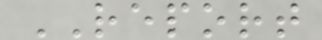REPORT
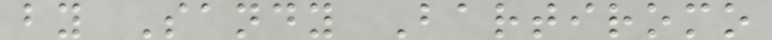by Sandy Bartiromo
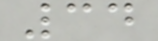34
